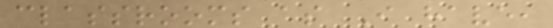classrooms as I have,
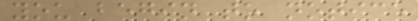you begin to notice
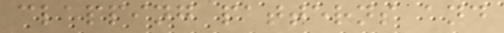clapping patterns and
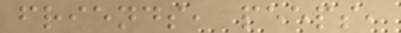friends, peeps,
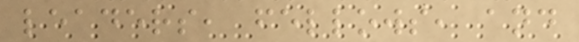leaders, fellows, and
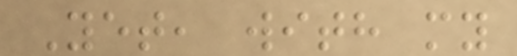Yet, with my
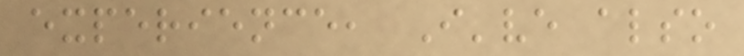experience, I've also
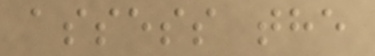assess the
